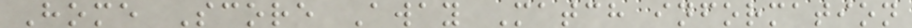Home Score Away Match information
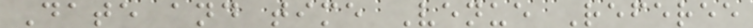Date and time Venue Referee
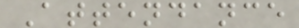Attendance
